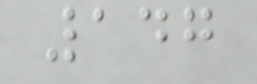147
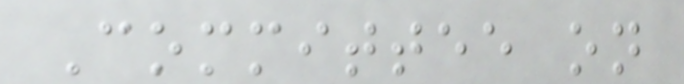Committee on
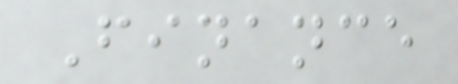Finance
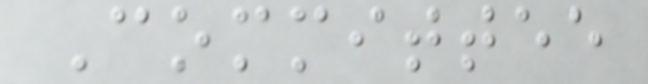Committee
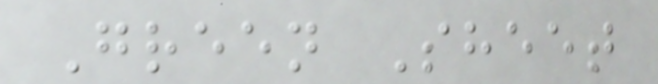Green Sheet
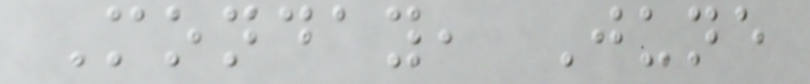Monday, June
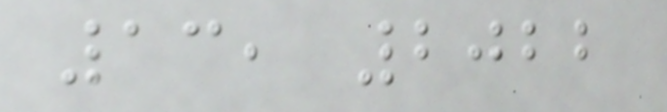13, 2022
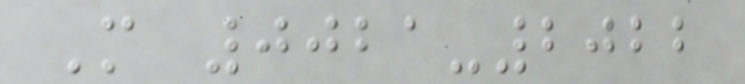M 0021-2022
